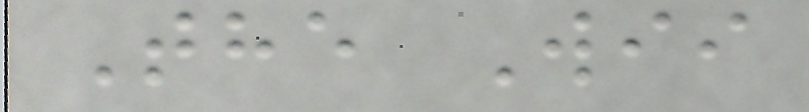The Wii
